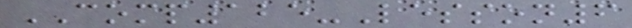COMP125-Lesson6
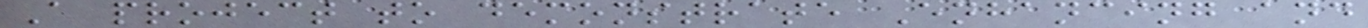A project to demonstrate Enhancing and
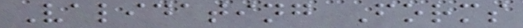Validating Forms
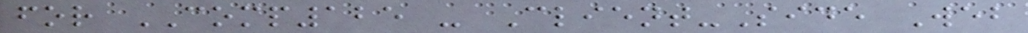for COMP125 - Client-Side Web
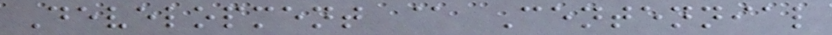Development @ Centennial
